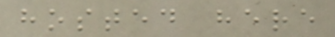hosted here
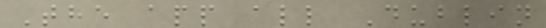The app all Dublin
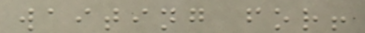waiting for!
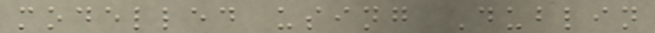modelled using Dublin
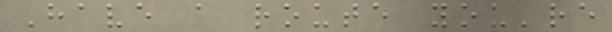Have a route you're
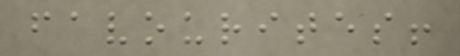favourites!
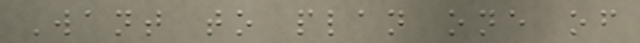Want to plan one of
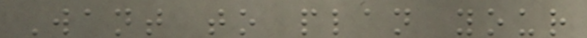Want to plan your
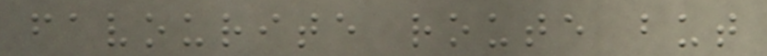favourite route but
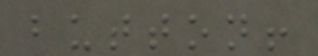button!
